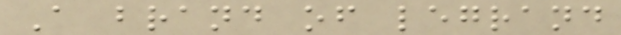A brand of legrand
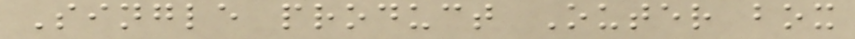Single product Outer box
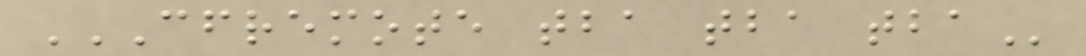CFREMOTE TBA TBA TBA
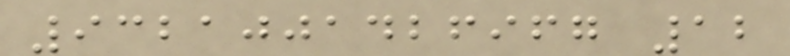9321001426967 12
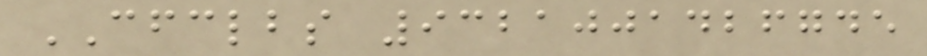CFCLBS 9321001426745
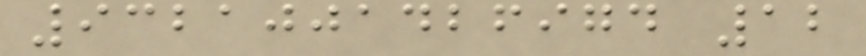9321001426974 12
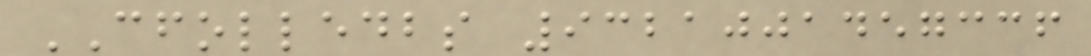CFOLLEDBS 9321001457336
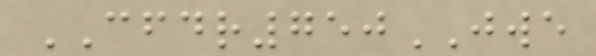CFDR750JWE
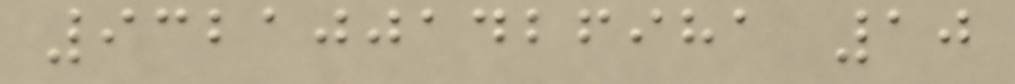9321001426981 10
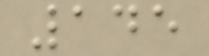145
